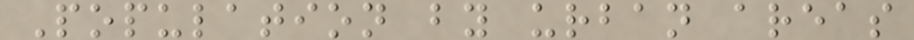Population by urban areas
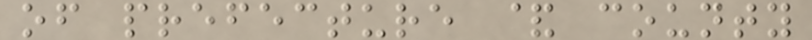of prefecture & county
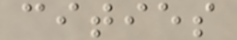cities
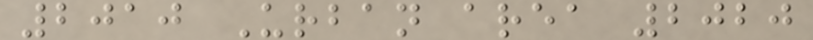2010 Urban area 2020
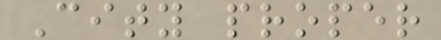City proper
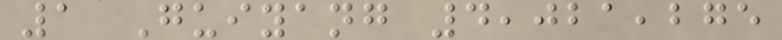1 Guiyang 4,021,275
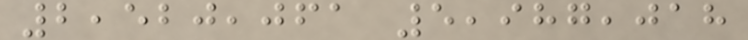2,520,061 5,987,018
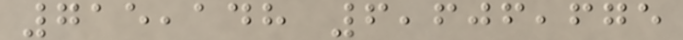715,148 6,606,675
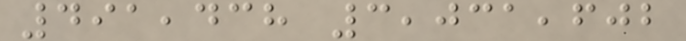491,438 3,031,602
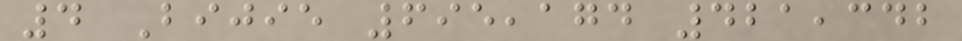4 Bijie 695,174 421,342
